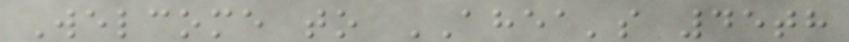Welcome to AHEA's 45th
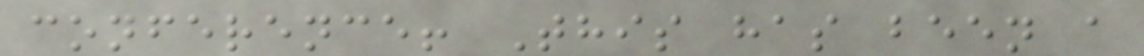conference! This has been a
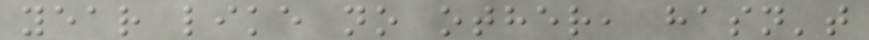year like no other, hasn't
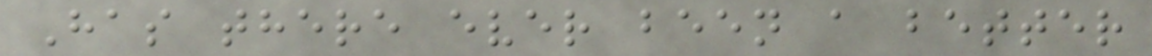Has there ever been a better
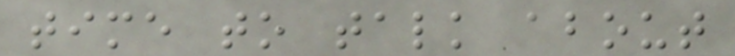time to talk about
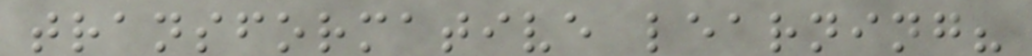transformative learning?
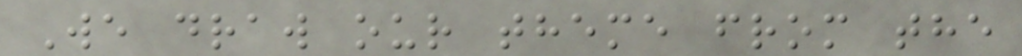We draw our theme from the
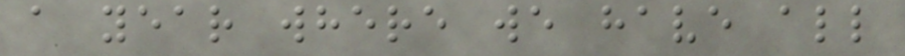a year where we have all
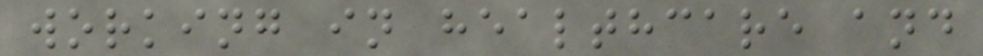working in healthcare and
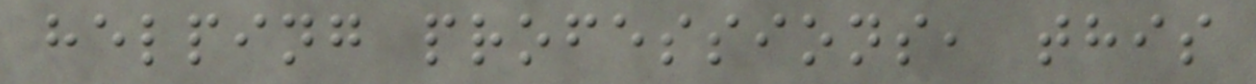helping professions, this
